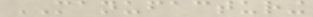MANUFACTURING
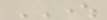WHERE
